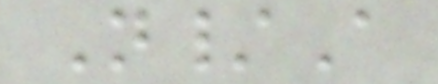N/A
